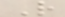R
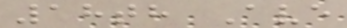18th Ave
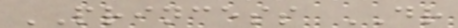PRINCESS DR
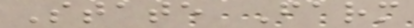State Farm
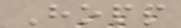Hopp
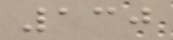130
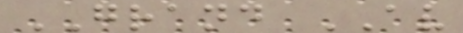GRAND AV
